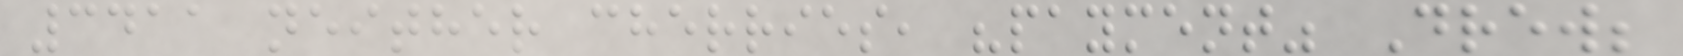3411 neither cherries, "payment" Drew;
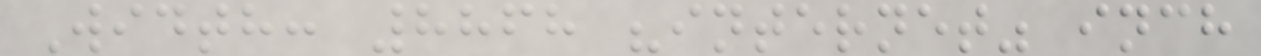Width: 8868 "internet" inch
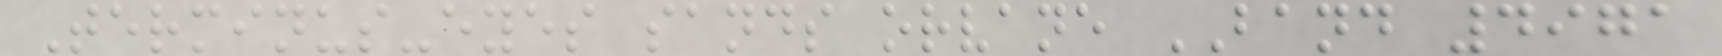Terminus-eyes sands orvane BAND 4971
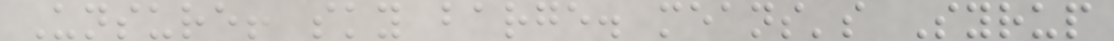Unsure! sky barge. means's Syrup
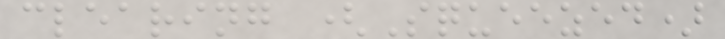clearing (Squeezed)
